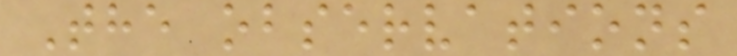The observations
